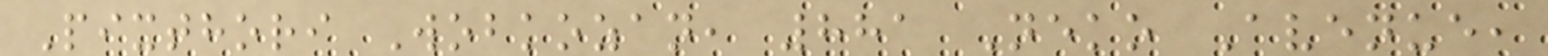Pixthori Wobkozan, 881 Neko Avenue,
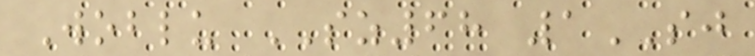Woblu SZ68 1SJ
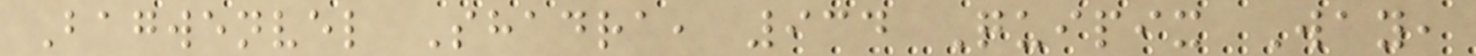Bagwenvel Shadra, 934 Quipix Way,
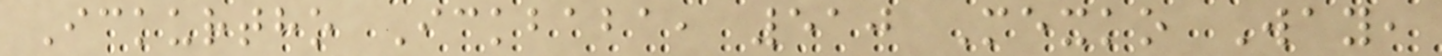Ickurtho Ickbaba, 510 Mexko Way,
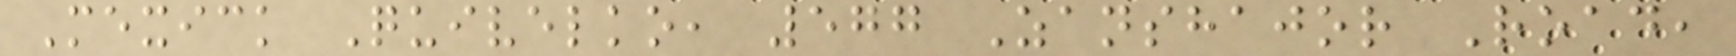Mexick Quivelko, 577 Zanshajor Road,
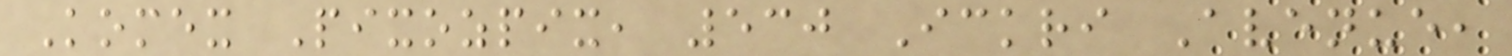Komex Pixozpix, 530 Ickri Avenue,
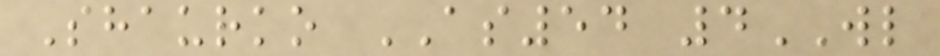Shaurko AS54 4WL
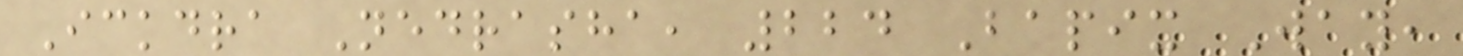Ickdra Nedrasha, 224 Bapix Way,
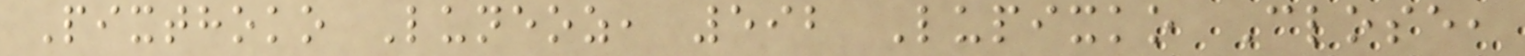Pixthoko Luneoz, 592 Lupixko Close,
